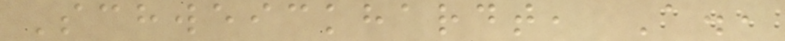Schweickhardt, A.,
